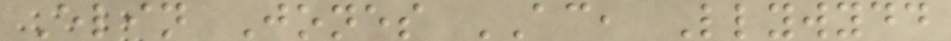Elin Jones AC, Llywydd
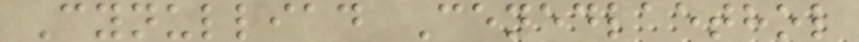Cynulliad Cenedlaethol
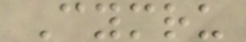Cymru
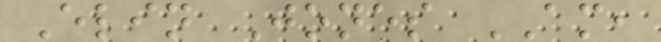Elin Jones AM,
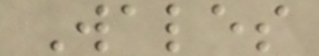Wales
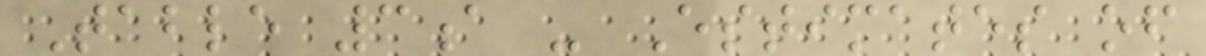Table 3a - Estimates of
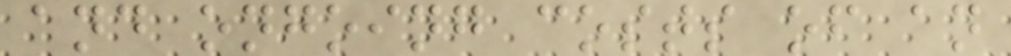and ongoing costs of an
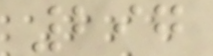297
